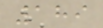189
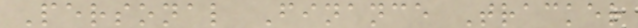Personal Finance Tracker
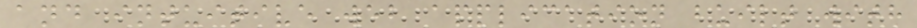and intuitive web application built with
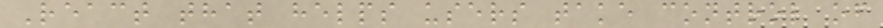React that helps users take control of
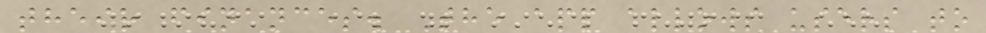their finances. The app allows users to
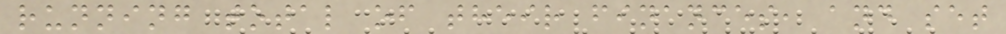running total of their finances, and set
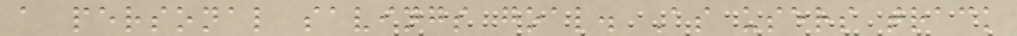a personal savings goal. As users track
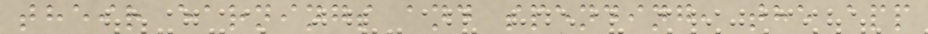their earnings and spending, the app
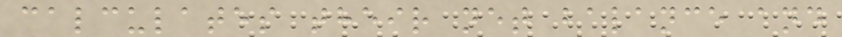calculates their net balance and
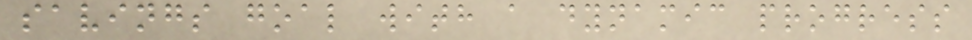savings goal with a dynamic progress
